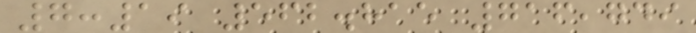7:19 562.815 716,749
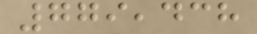779,438
